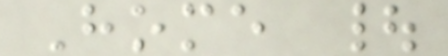Home |
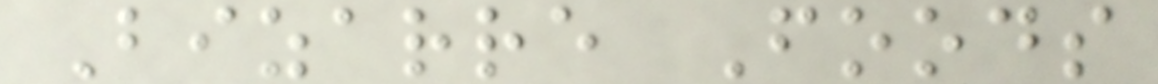Bizarre Foods
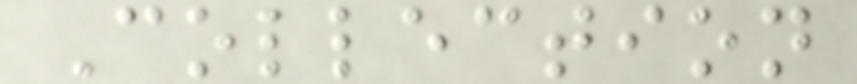Collection
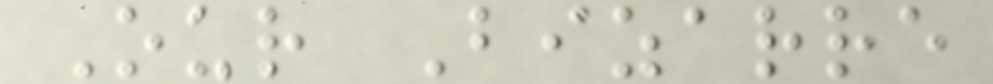Our Bizarre
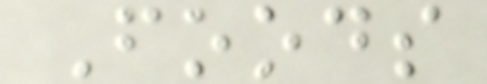Foods
